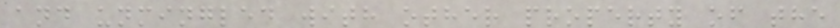and unmingled with other property of the
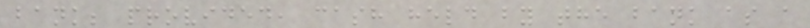bank; provided, cash held by the bank as a
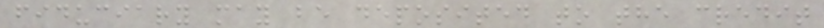fiduciary may be deposited to the credit
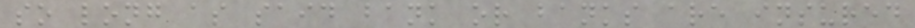so long as said bank or banks are insured
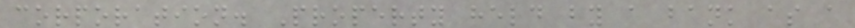corporation. Property held by a bank as a
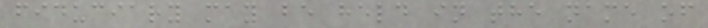fiduciary may be held in the name of
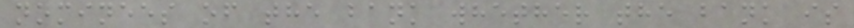nominees of the bank whether the bank is
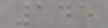145
